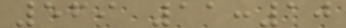569 11:10
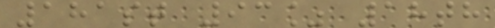181st 93% 18th
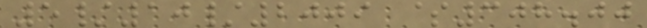5/10/2009 $308.00
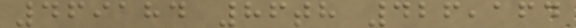469184 86th 426,164
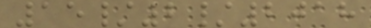15/2/2018
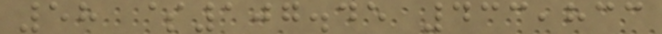58 $107.45 433,833
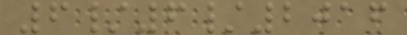6/6/2016
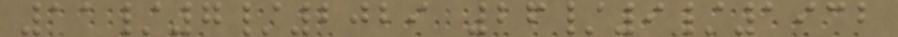11/7/2029 26/9/1932
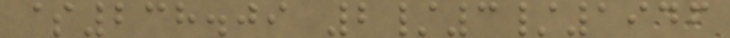$238.09 2/3/1946
